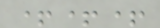+++
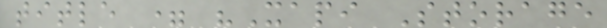title = "Xapi Storage
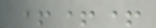+++
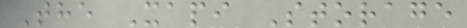The Xapi Storage
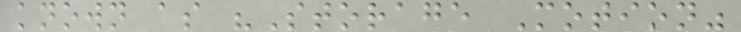known as "Storage Motion"
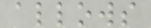allows
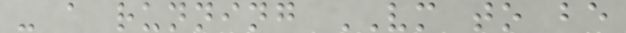- a running VM to be
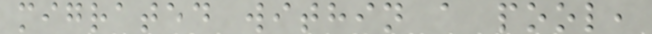migrated within a pool,
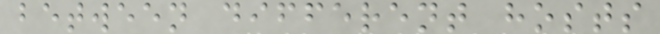between different hosts
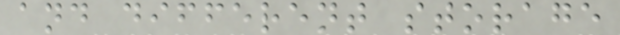and different storage
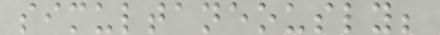simultaneously;
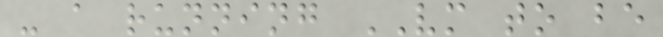- a running VM to be
